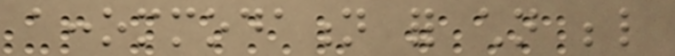accommodation for children below
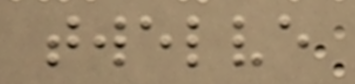twelve
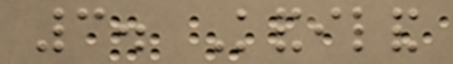3. Kandiland
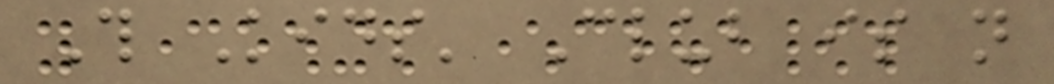This Kids' Club is not
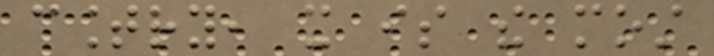country, it is the most
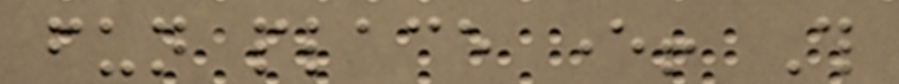fun place ever! This
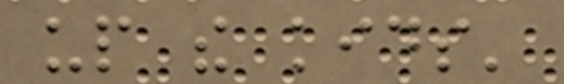up the kids'
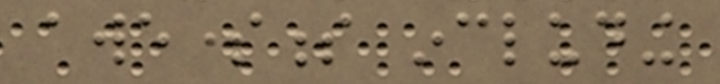awesomeness including
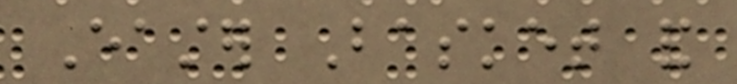Easter Basket and
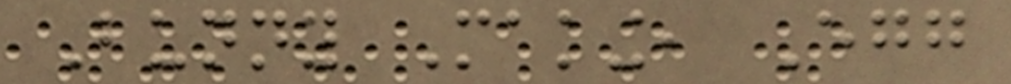Bunny Making, Egg
